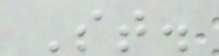St.
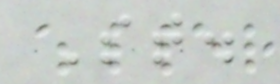St.
